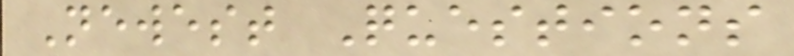Newest Questions
